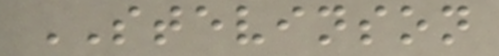STEVINSON
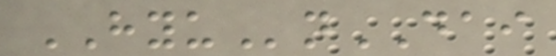HYUnDAI
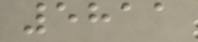5811
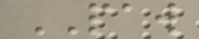PAW
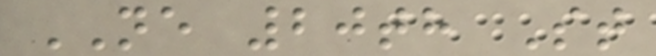NE 20th St
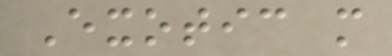Exotic m
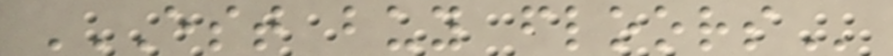EST BUY FLOORS
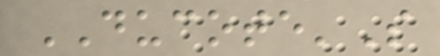DUCOTE'S
